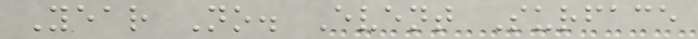Year No. Event Surface
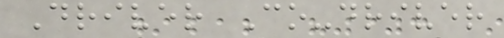Driver Co-driver
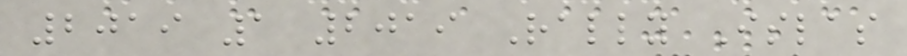2019 1 2019 Rally Islas
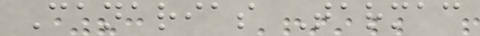Canarias Tarmac
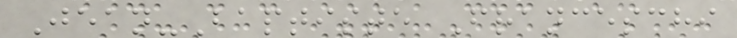Jean-Baptiste Franceschi
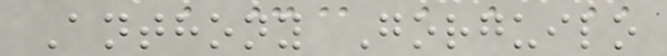Anthony Gorguilo
